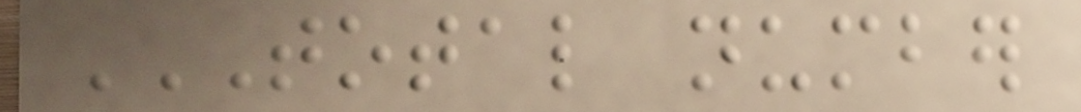TOTAL NUMBER
